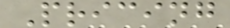Pricing
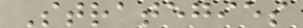Strategies
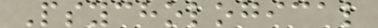Psychological
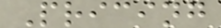Pricing
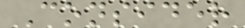Consider
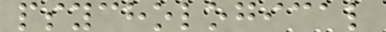psychological
